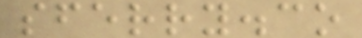sferry.co
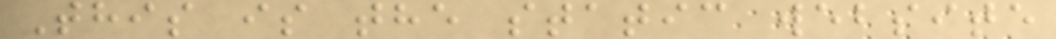This is the static website
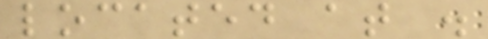located at .
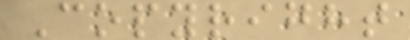Copyright
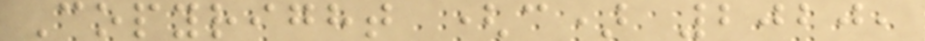Copyright (c) 2020,
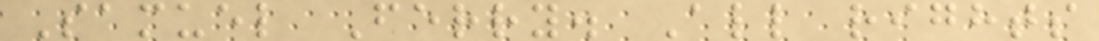Samuel Ferry. All rights
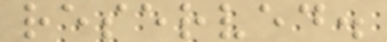reserved.
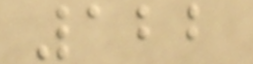122
